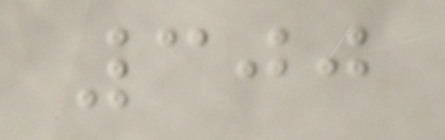300
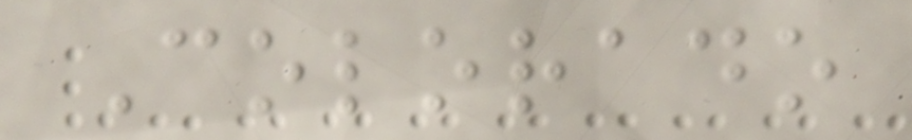Colorado
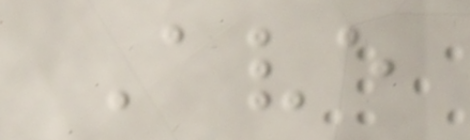Ave
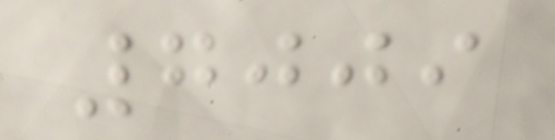7009
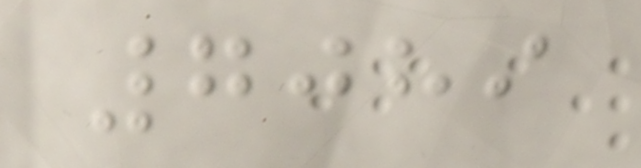7089
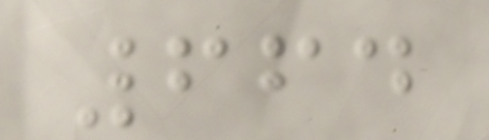664
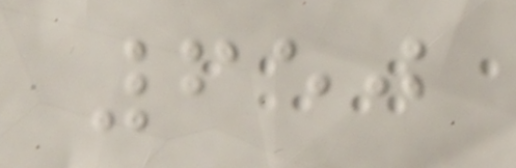650
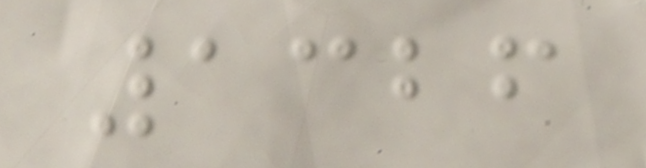1326
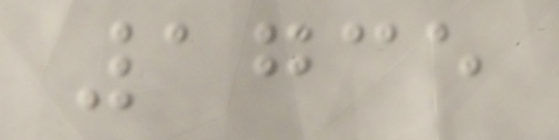1735
